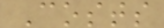Costs
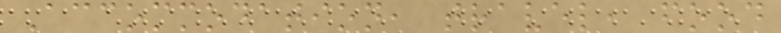Accommodation, travel, food
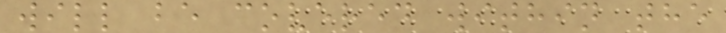will be covered within the
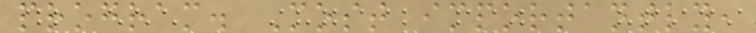program. Most importantly,
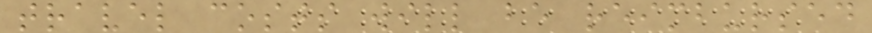travel costs will be reimbursed
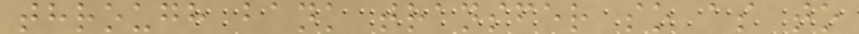through bank transfer so as to
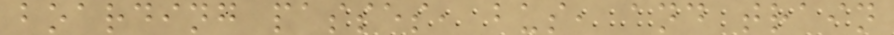boarding passes, bus, and train
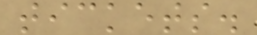tickets.
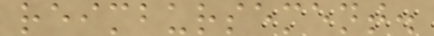reimbursement.
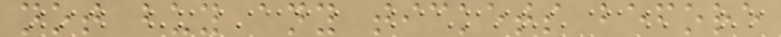not buy any tickets before
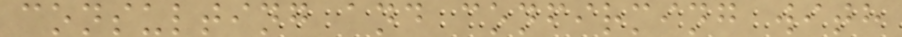consulting and confirming with
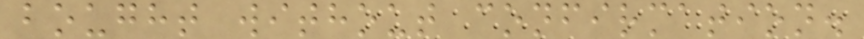bought without confirmation.
